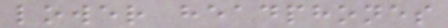lower headphones
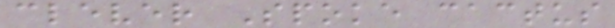clever Spoke cactus
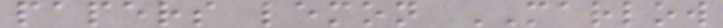papers lemon MARLOW
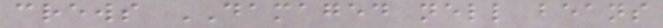crews DAMAGED nell beans
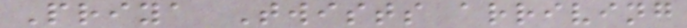Priya Twists arriving
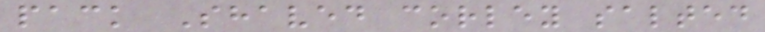pack Shaved corley salted
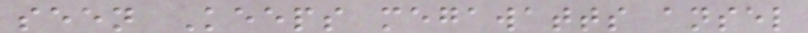seen Keeps megawatts ansel
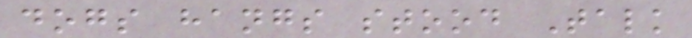dogs hangs stood Talk
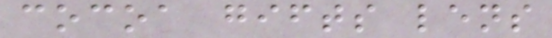cocoa gifts lens
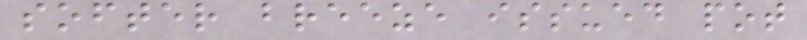softer breeze issued pot
